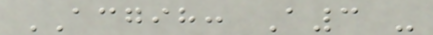ACGIH: A3 -
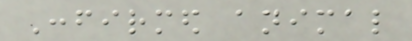Confirmed animal
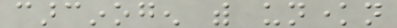carcinogen with unknown
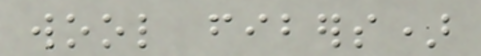wool fibers)
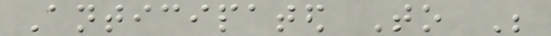Anticipated To Be
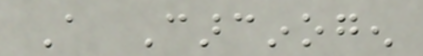A Carcinogen
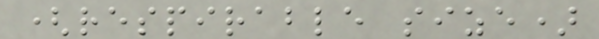(respirable size)
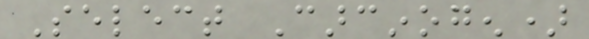Select Carcinogen)
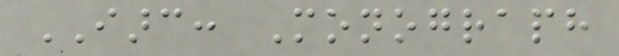IARC: Monograph
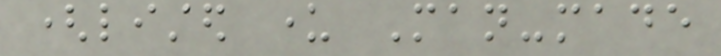(listed under Man-made
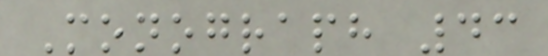Monograph 43
